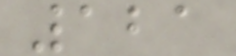121
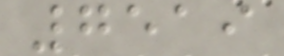7519
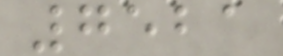7521
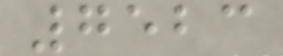7523
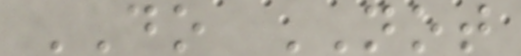DO NOT
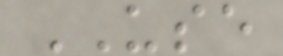USE
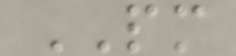PM
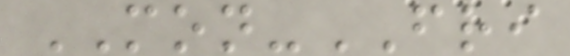MON-FRI
